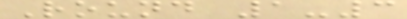Round 1-3
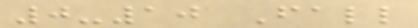0-10 Fall
